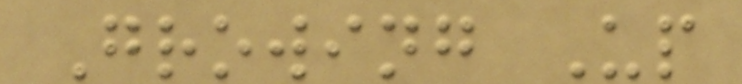Growing Up
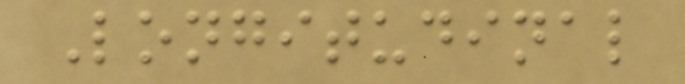Longitudinal
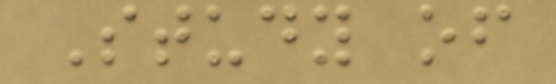Study of
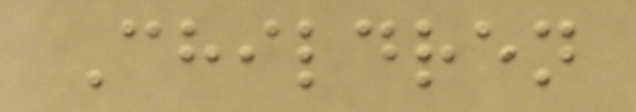Children
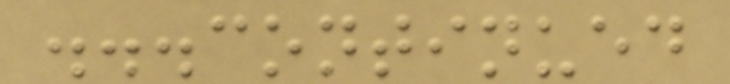...continued
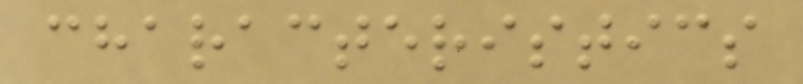characteristics
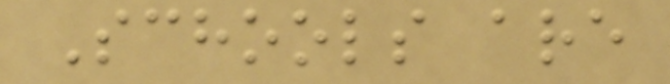Schools are
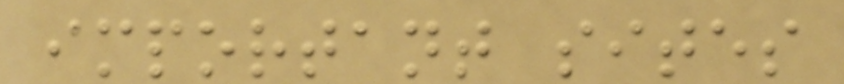important sites
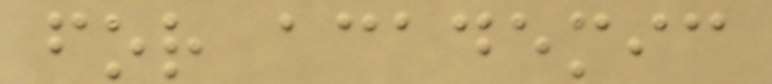for academic
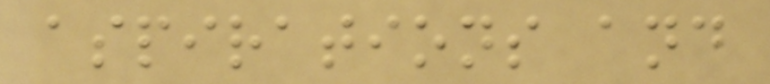aspirations and
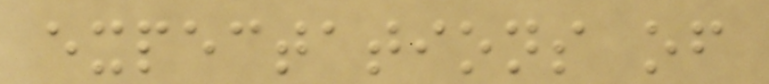expectations of
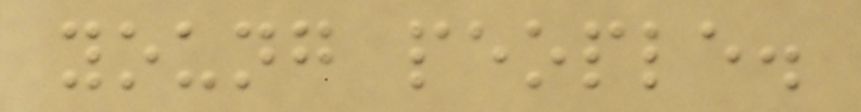young people.
